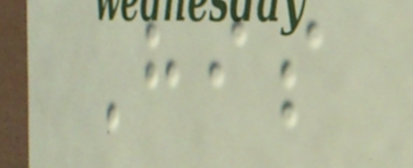His
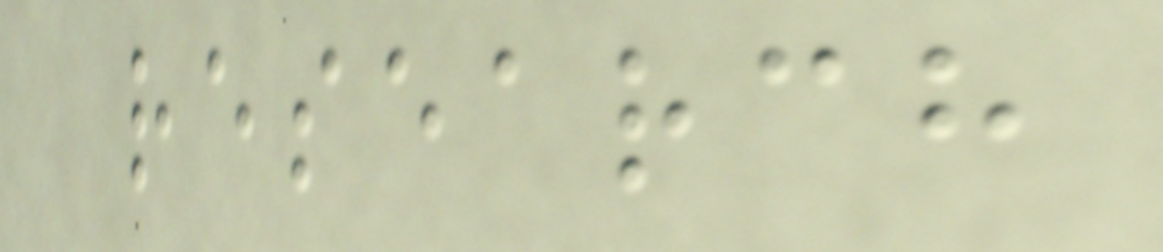research
